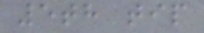5th tip
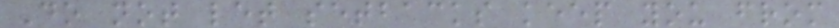Do not let setbacks keep you from
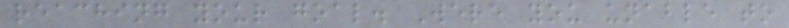reaching your goal. Were you unable to
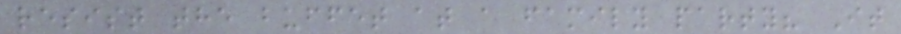resist the buffet at a family party? It
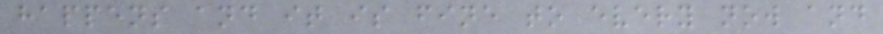happens and it is fine to every now and
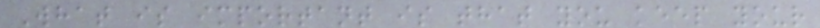What is important is that you keep your
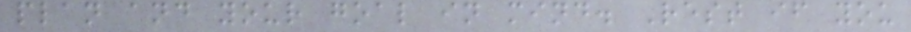plan and your goal in mind. Rest if you
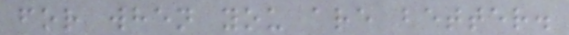for when you are better.
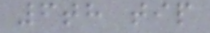6th tip
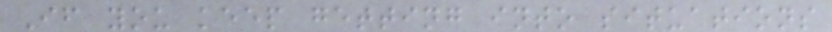If you keep getting into situations
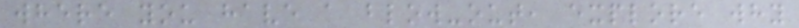where you have a blow-out, explore why
